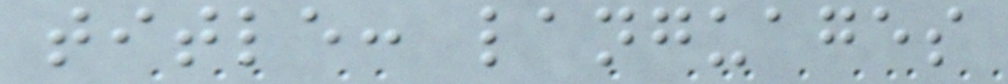title: languages
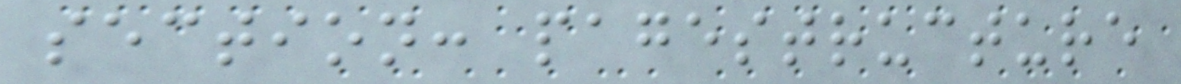section: pagestructure
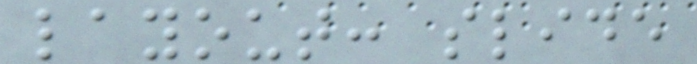layout: slide
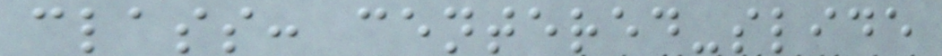class: centered-slide
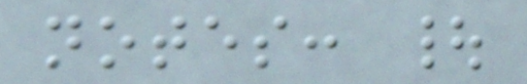notes: |
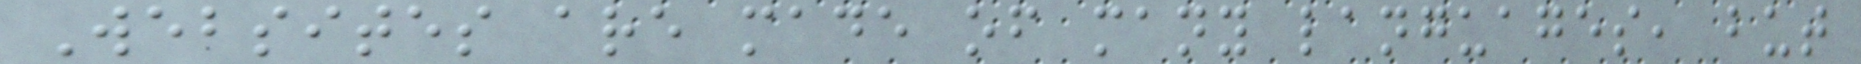Websites are made of many languages, but
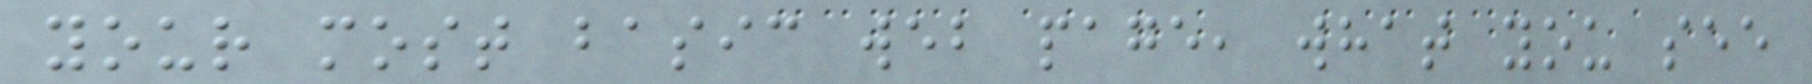your most basic web page, what you see
